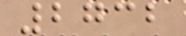2732
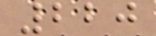220
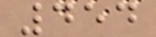454
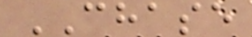CHASE
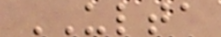ULTA
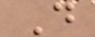D
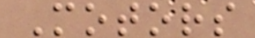Motors
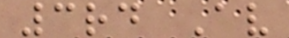3rd Av
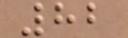82
